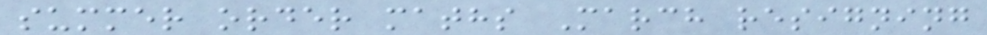summer order maths March resigning
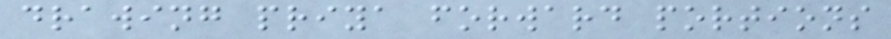drawing priya forward portions
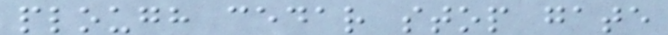plough cedar stop gate
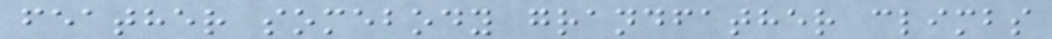feather somebody grandfather climbs
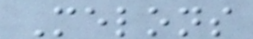Melons
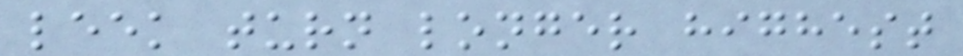leek turn longer highest
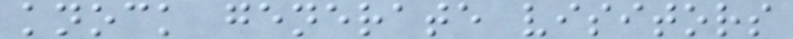knock generate visitors
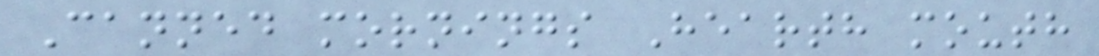Canned mornings Hearth mouth
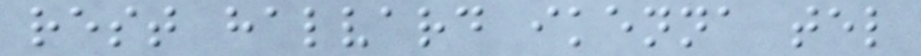rest halvard ikenna tel
